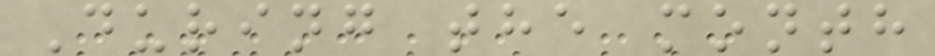During the month
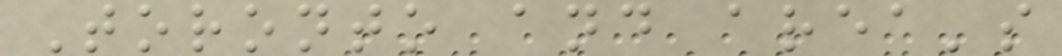Toronto and area's
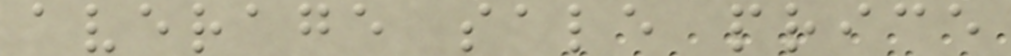average sale price
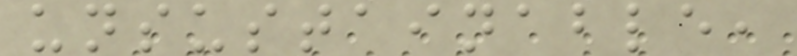unsustainable,
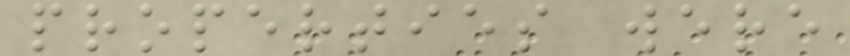properties were
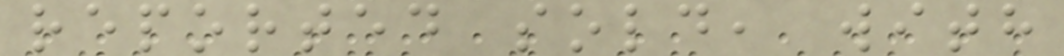reported sold, with
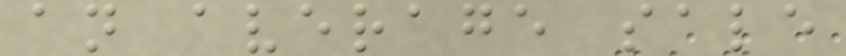an average sale
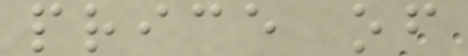price of
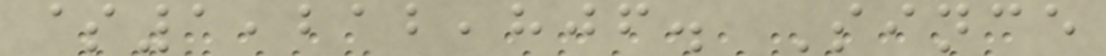$1,212,806. Since
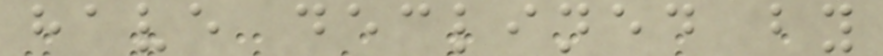have declined by
